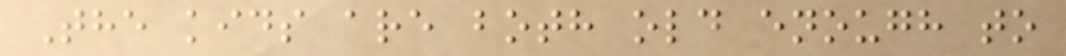The kids are both old enough to
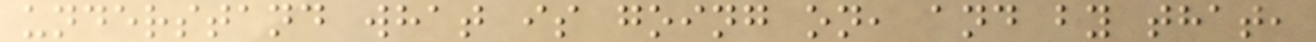understand what is going on, and by that,
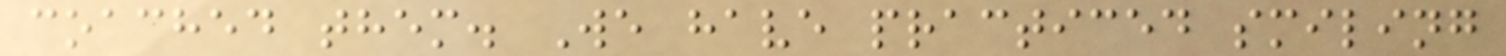coached them. We have practiced smiling
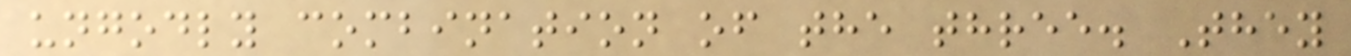ungodly combination of the three. They
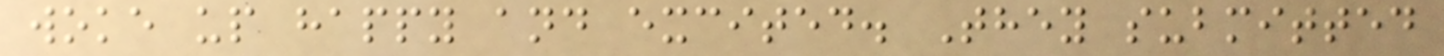woke up happy and excited. They submitted
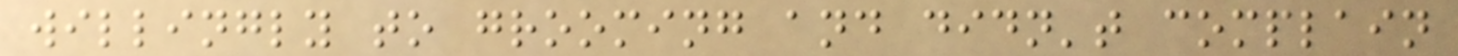willingly to grooming and didn't complain
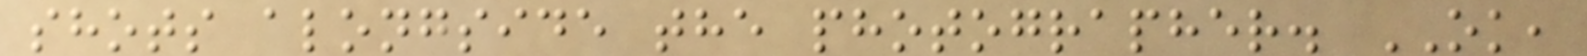shots alongside the photographer. OK,
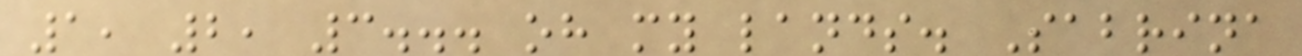1, 2, 3... oh my lands. Sabrina
